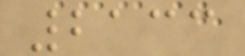2133
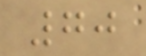70
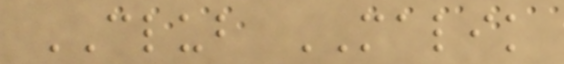CLUB MALIK
